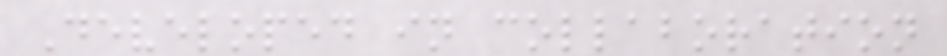Developed in collaboration
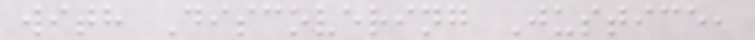with Discovering Justice,
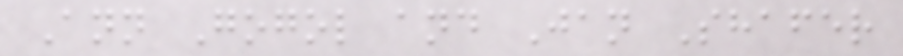Ann Gogol and Jan Shafer
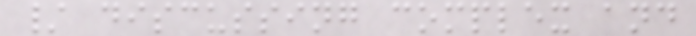/ discussing complex and
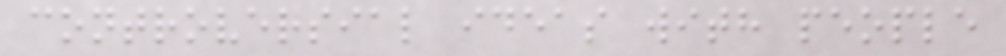controversial ideas with people
